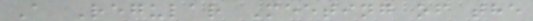A Regular Meeting of the
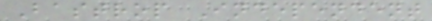Bastrop Independent
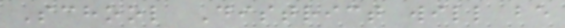School District will be
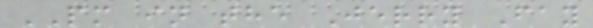PM in the Jerry Fay
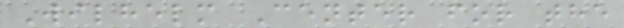Wilhelm Center for the
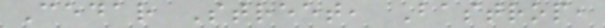Cedar Street, Bastrop,
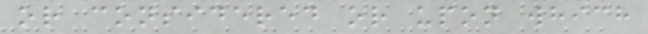or considered or upon which
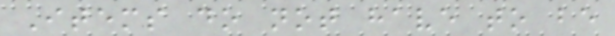Items do not have to be
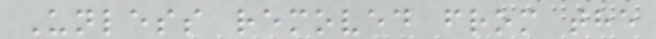Unless removed from the
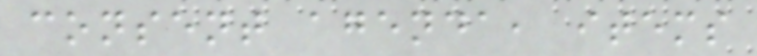consent agenda, items
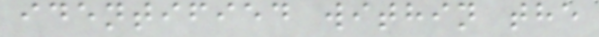identified within the
